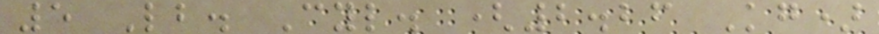5 Lb. Cyl. (2.26 Kg)
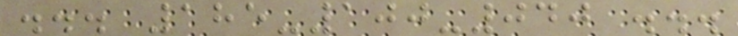... 185-100-040 ...
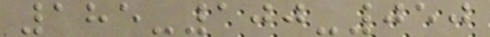185-100-050
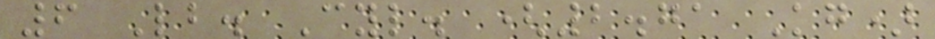6 Lb. Cyl. (2.71 Kg)
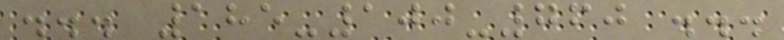... 185-100-760 ...
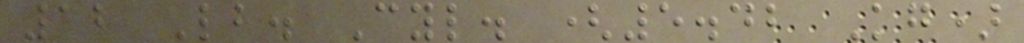12 Lb. Cyl. (5.42 Kg)
